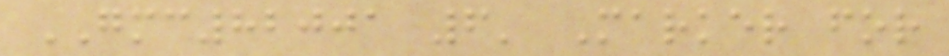GMC82001 6' Marker for
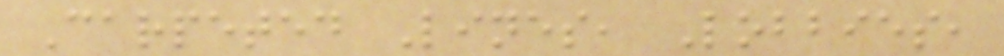Carpeted Lines, Lobbies,
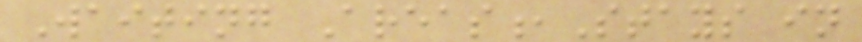Waiting Areas,Stays in
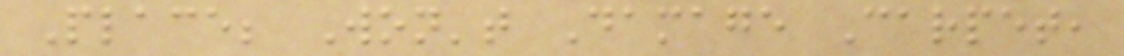Place; Won't Damage Carpet,
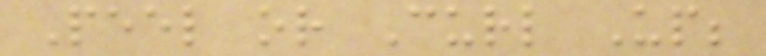Peel or Curl Up;
